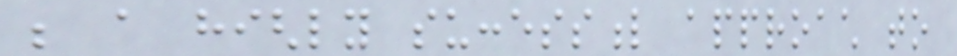be a highly successful approach to
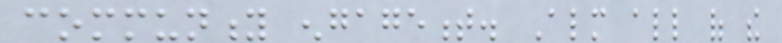community engagement. Almost all of the
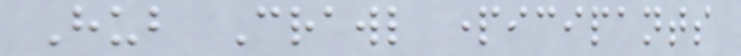Hub Crawl participants
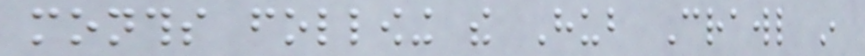months following the Hub Crawl in
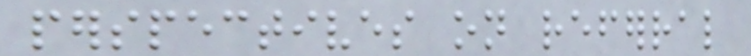perspectives on referral
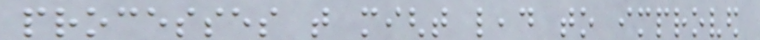processes that might lead to improved
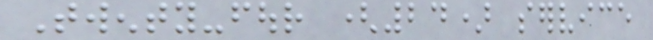Twenty-four (24) service
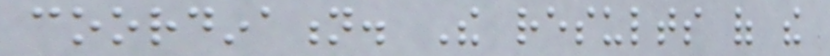coordination. The results of the
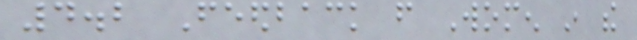4.2 Feedback from Women in the
